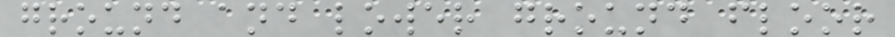ground and lower ground floor
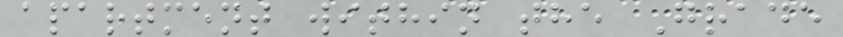apartment within the Grade
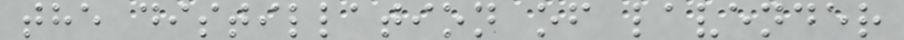the distillation of lavender
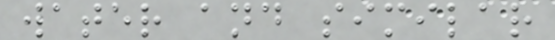water and similar
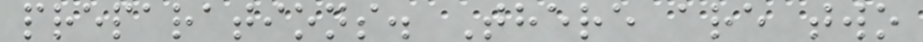preparations. There are two
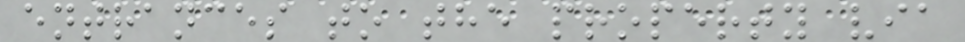entrances to the property via
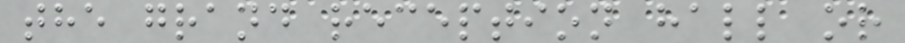the grand reception hall or
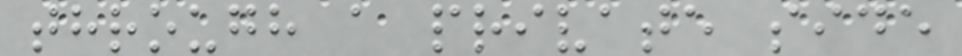through a private side
